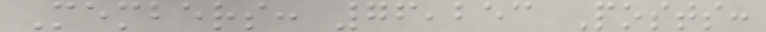Members: 76,253 Posts:
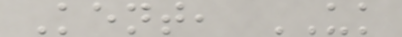Kent, UK
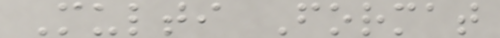Multi Format
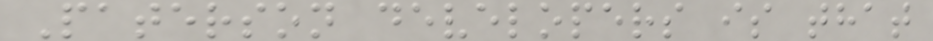Paterson developers is that
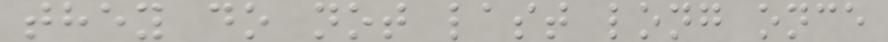they do not last long once
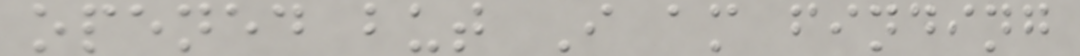opened but I am finding
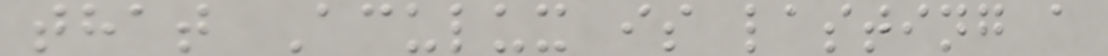that Aculux is lasting a
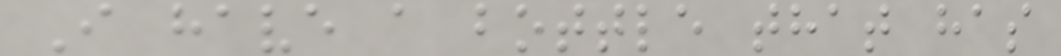I have a bottle that has
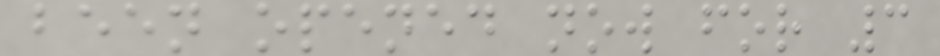been opened now for 3
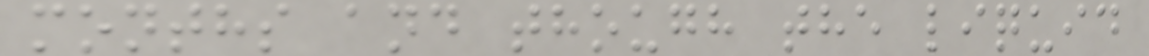months and though the liquid
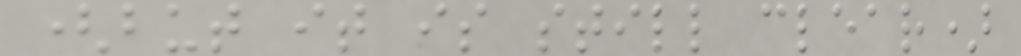(but it is still clear)
